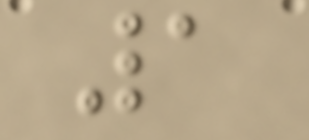1
